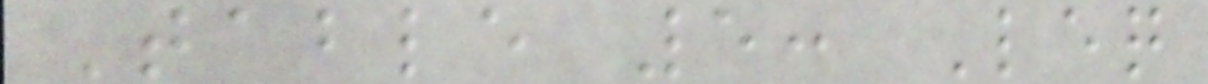Table 5: Leq
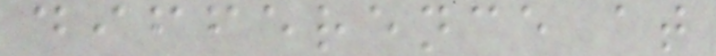difference at
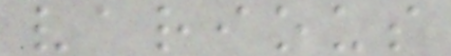various
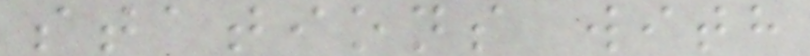stations with
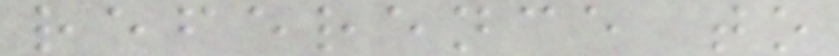reference to
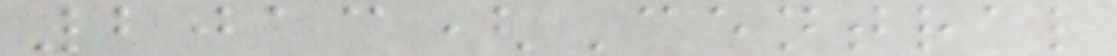2013(Central
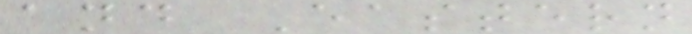and Eastern
